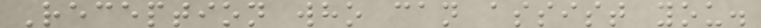Reception who can assist you.
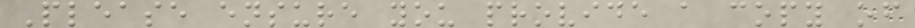Please ensure you provide a copy of
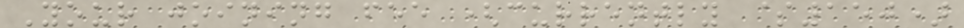Your joining fee (currently $150)
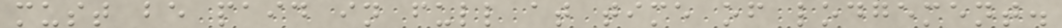must be paid in full at time of lodgement.
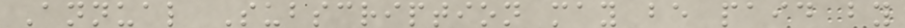Annual Subscription may be paid by
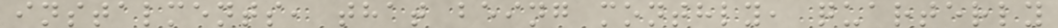instalments, that being monthly, quarterly
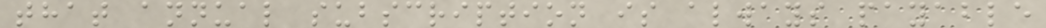that annual subscription is always payable
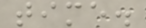time.
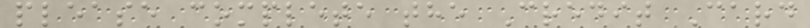please complete the Credit Card
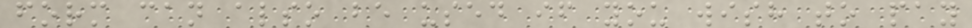form can also be used if you wish to pay
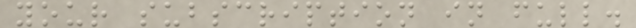your subscription in full.
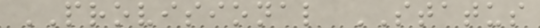PROVISIONAL STATUS
